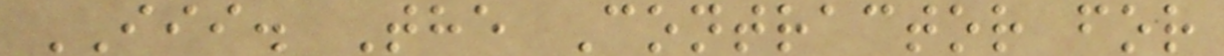III. The Contractor for
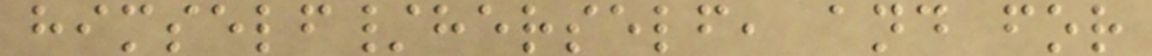himself/herself, and for
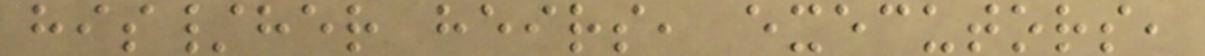his/her heirs, executors,
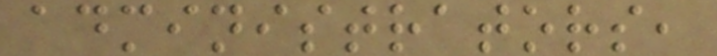administrators,
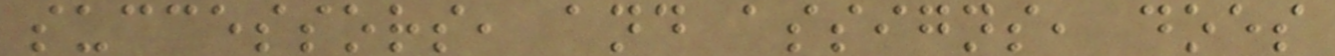successors, and assigns, does
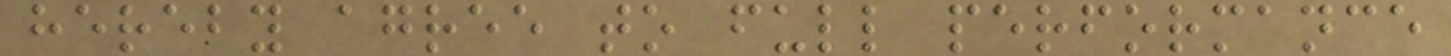hereby agree to full performance
